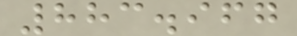883.967
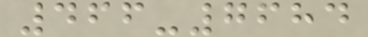466-7684
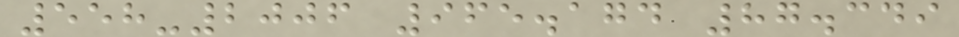558-2006 965.174 87.349
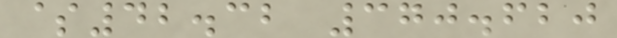$42.32 370.620
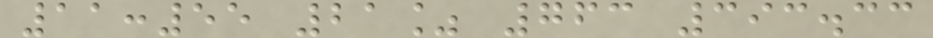11:55 21% 763 393.33
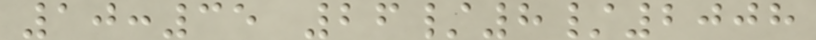10:35 26/8/2008
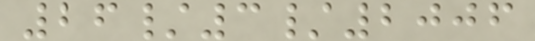26/3/2006
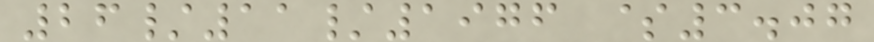26/11/1976 $3.07
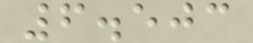6.503
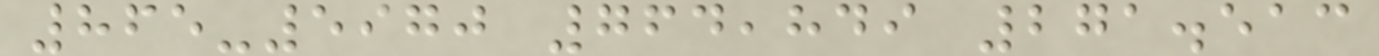865-5970 764,849 271.513
